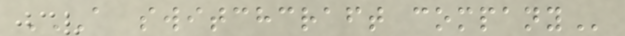A SWITCHCRAFT COMPANY
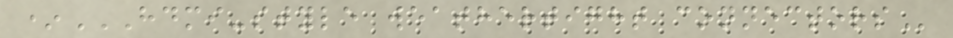*HDMI-STYLE WEATHERTIGHT CONNECTORS
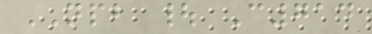NPB | C714
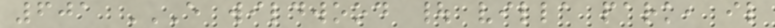601 E WILDWOOD | VILLA PARK, IL
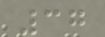37
